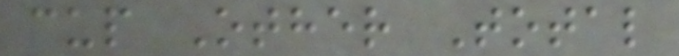cup Other Total
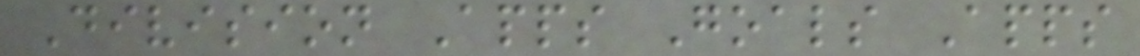Division Apps Goals Apps
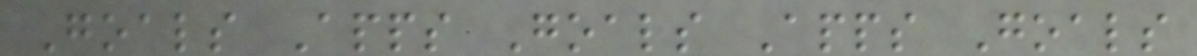Goals Apps Goals Apps Goals
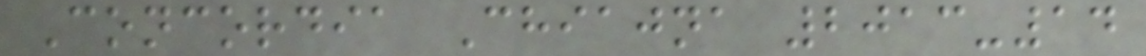Concordia Chiajna 2013-14
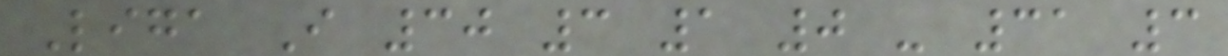Liga I 30 3 1 0 - 31 3
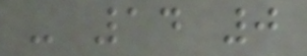- 14 0
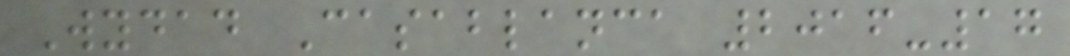Wydad Casablanca 2016-17
